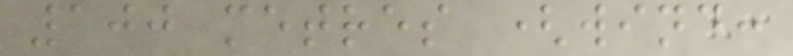100 metres (wind:
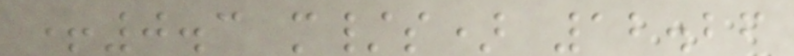+0.3 m/s) 12.26
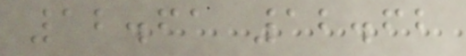12.61 12.62
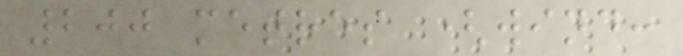200 metres (wind:
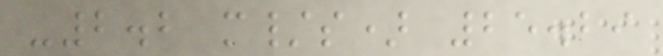-2.2 m/s) 25.29
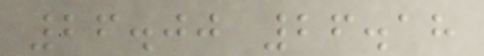26.00 26.18
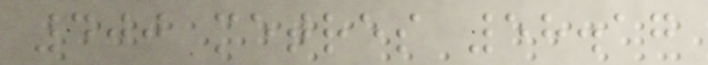400 metres 58.17
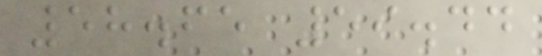58.65 59.44
